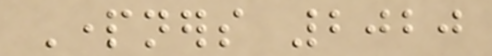Partners 2020
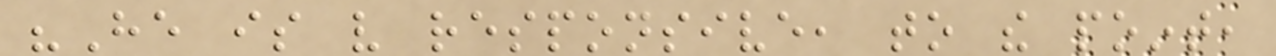"He is very responsive, to the point,
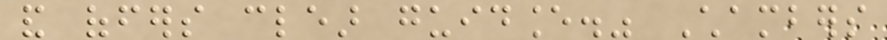and offers clear guidance." Chambers
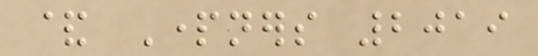& Partners 2019
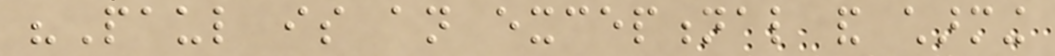"Paul is an exceptional and charming
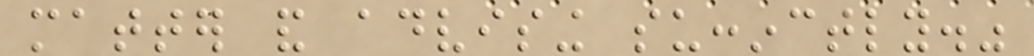matter and advising succinctly."
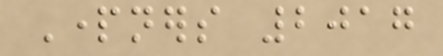Partners 2017
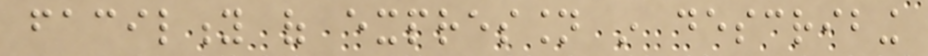facility of expression in describing
